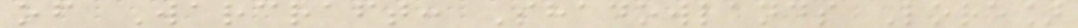of Warcraft: Shadowlands Lore]
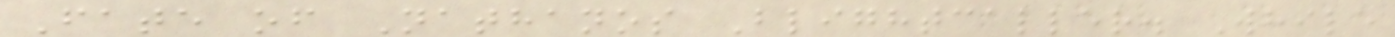Fate of Nathanos Blightcaller. While
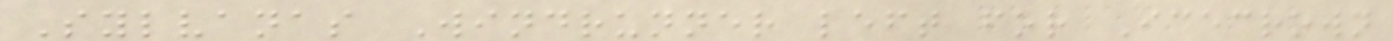Sylvanas Windrunner left for Icecrown
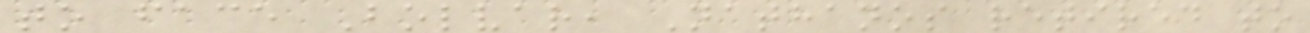to face Bolvar, Nathanos retired to
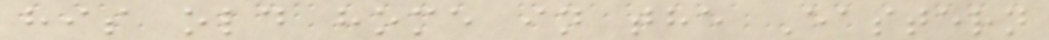his old home in the Eastern
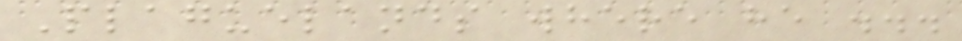Plaguelands where he ...
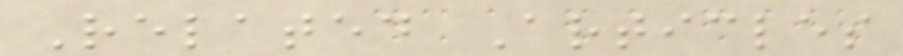Related Articles
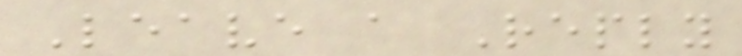Leave a Reply
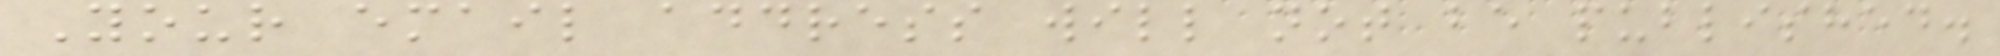Your email address will not be published.
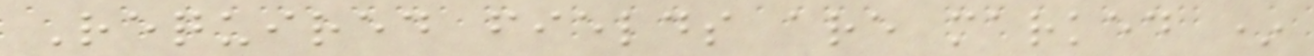Required fields are marked *
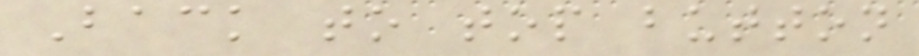Back to top button
